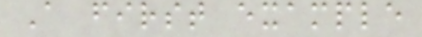A first example
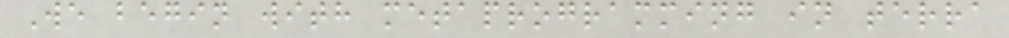We begin with metaprogramming in terra
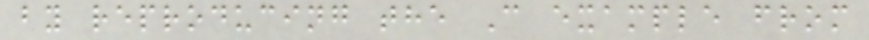by reproducing the C example from
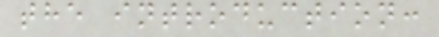the introduction:
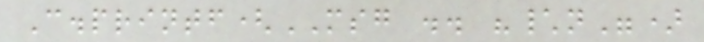C.printf(MSG .. "\n")
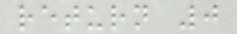return 0
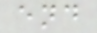end
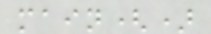main()
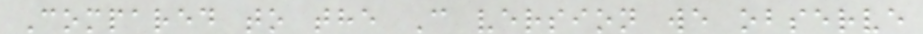Compared to the C version we observe
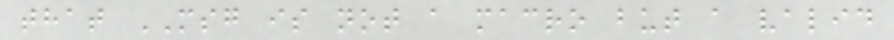that MSG is not a macro but a valid
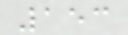153
